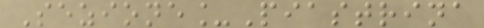Sezione_Piastrina
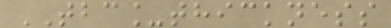TBC_thickness
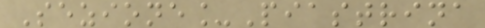Sezione_Piastrina
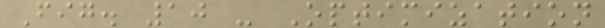Fig. 10 - Optimization
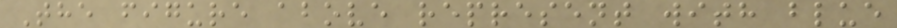The figure above represent with blue
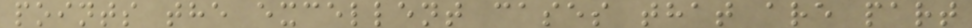points the excellent cases that are part
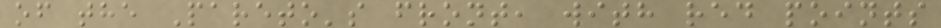of the Pareto's front, with red points
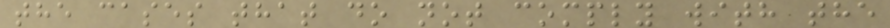the cases that do not comply with the
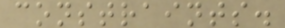constraints.
